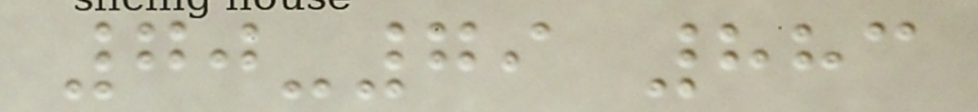70-79 883
